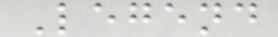Legend
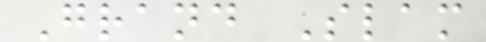Grand Slam
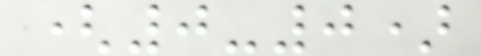(0-0)
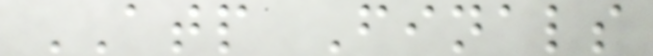ATP Finals
